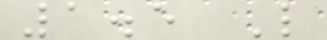1.5 L
